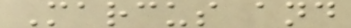Marcus and
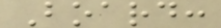Board:
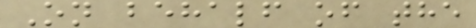On behalf of the
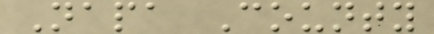Napa County
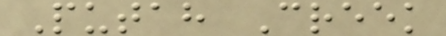Putah Creek
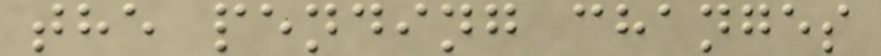the pending changes
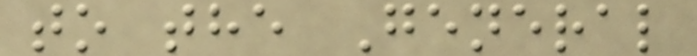to the General
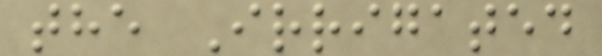the Irrigated
